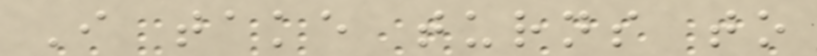I take turns to
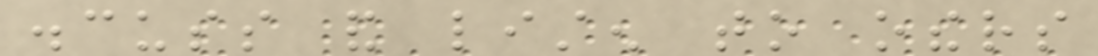discuss and listen to others
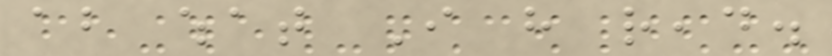about what I have read.
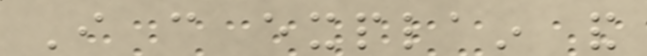I can explain and
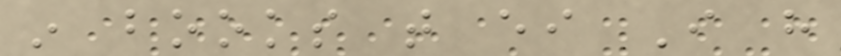in books that either I have
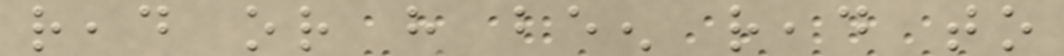read or have been read to
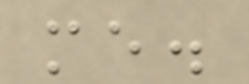me.
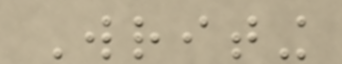Writing
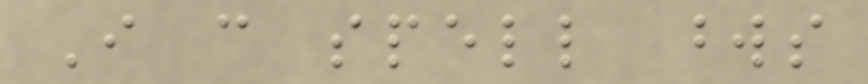I can spell words
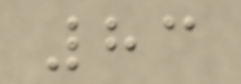83
